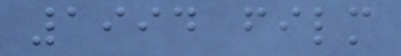1994 film
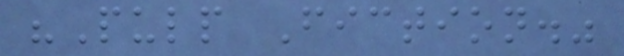"Pulp Fiction."
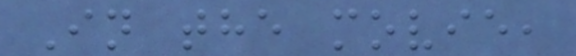In the movie,
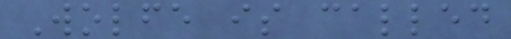Wolfe is called
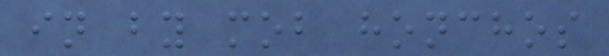in by mob honchos
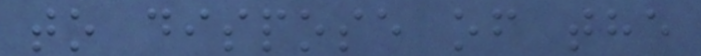to dispose of the
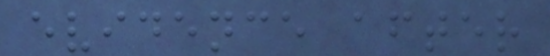evidence after
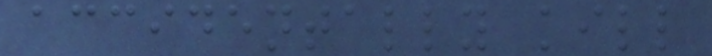accidentally kill
